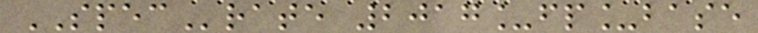SPECrate 2017_fp_base
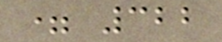= 322
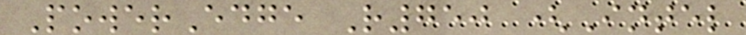PowerEdge R750 (Intel
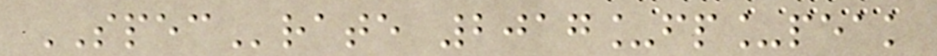SPECrate 2017_fp_peak
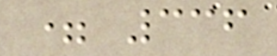= 336
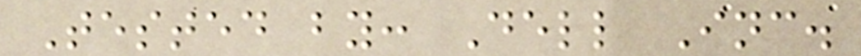Tested by: Dell Inc.
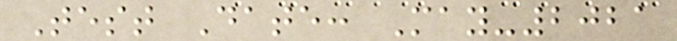Test Date: May-2021
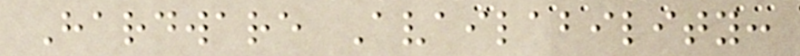Hardware Availability:
